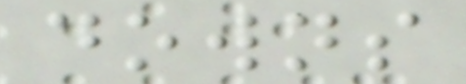downs
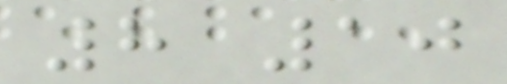8 10
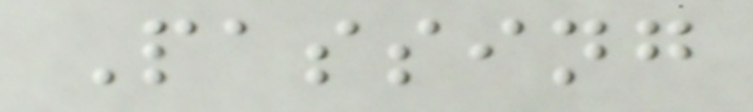Passing
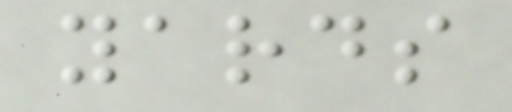yards
